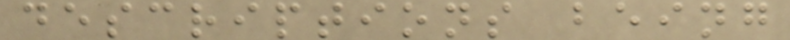descriptions being
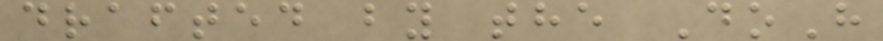drafted by the DoH
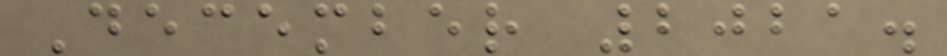December 2021.
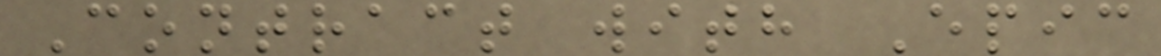Contract with Epic
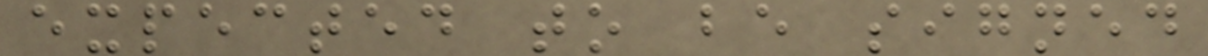expected to be signed
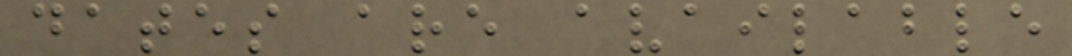dates are available
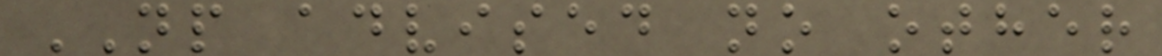NP advised no other
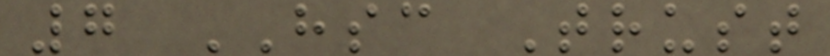7 HSC Trust
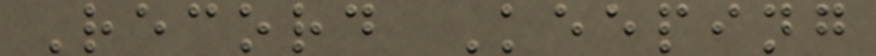Record Keeping
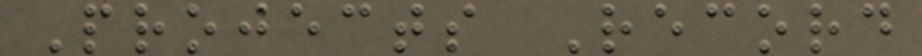Projects Record
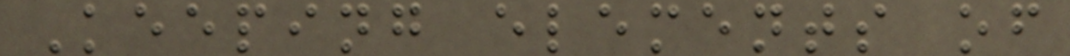Keeping elements of
